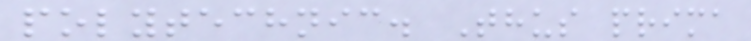polytechnic. Thus prima
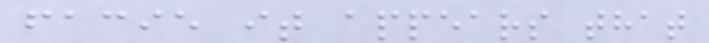facie it appears that
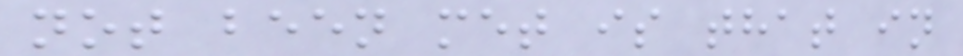not been met is that in
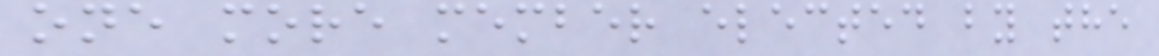one more member elected by the
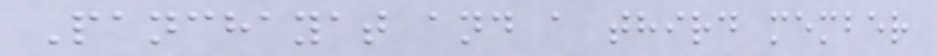Panchayat and a third member
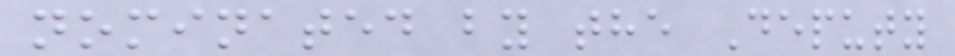nominated by the Deputy
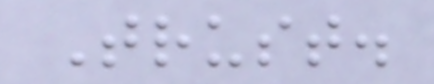Trust.
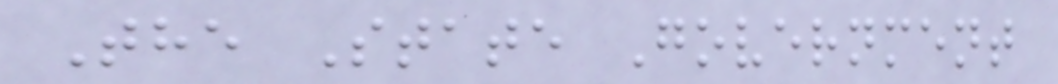The State Government
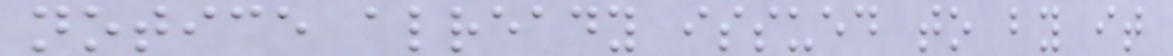notice already issued to by it
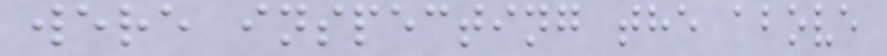were inspecting the above
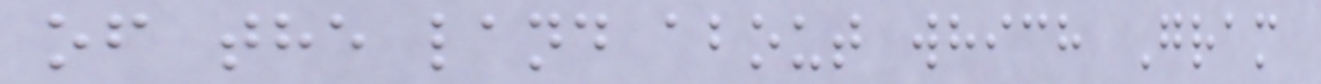of the land about which Gram
